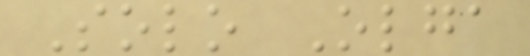Solo Olga
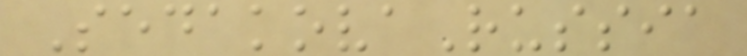SedakovaRussia
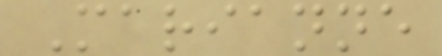Marianne
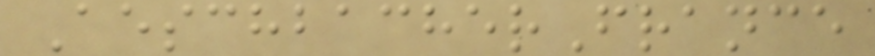AeschbacherFrance
